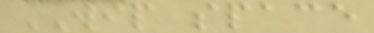WIP space
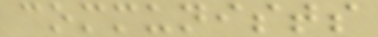communists
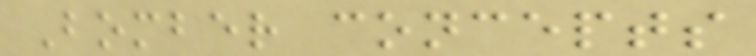Bomber concepts
